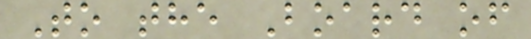To the Board of
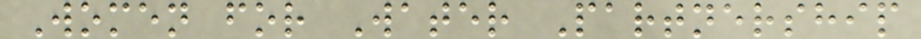Women for Water Partnership
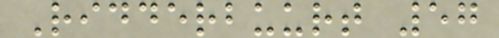Ridderbuurt 57
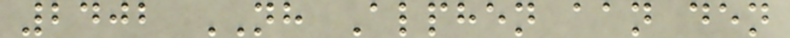2402 NH Alphen aan den
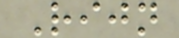Rijn
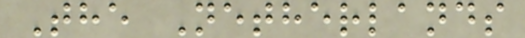The Netherlands
